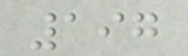197
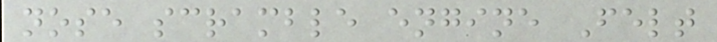nose scramble engine Felt
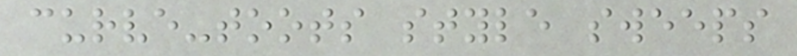curve-toots style sweeps
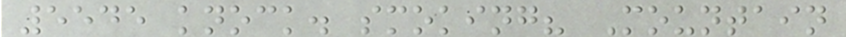5545 knock. smoking? Mountain
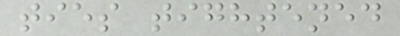ties tightened
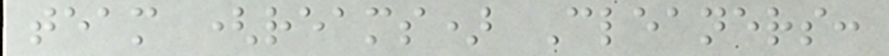team (reams) Cleaners:
